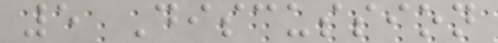5 Discussion
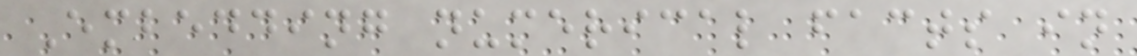Embedding numerical facts in
